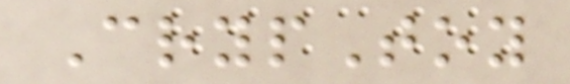CrypToy
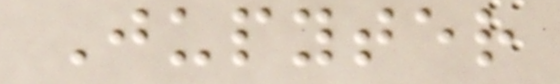Jupyter
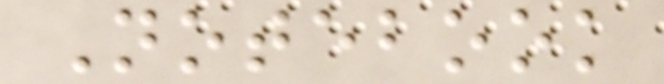Notebook
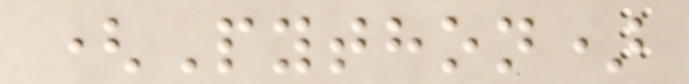(Python)
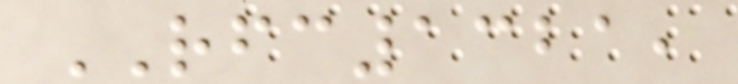RFC1321,
